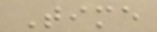Time
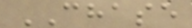CHASE
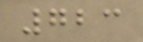723
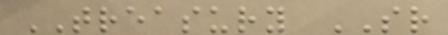TREASURY SR
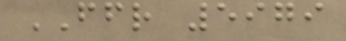FFR 5979
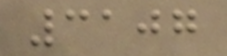3107
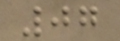07
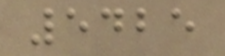5425
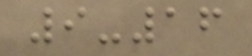9-16
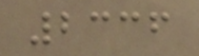2336
